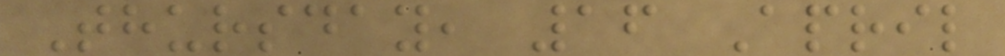Thursday, 16 April
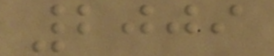2009
